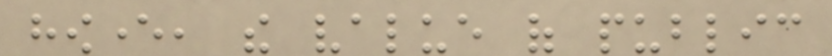however, the value of public
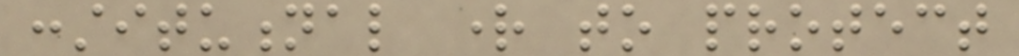constitutional right to protect
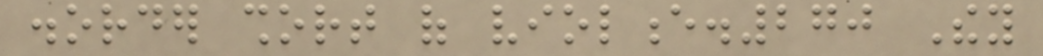disorder short of violence.270 They
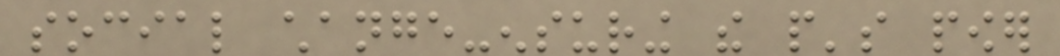social change-ensuring the people's power
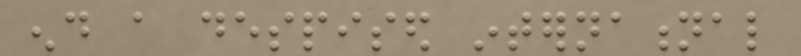end a despised international
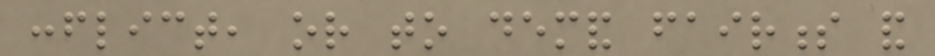conflict, or to demand fairness and
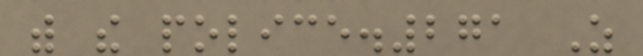with the police.271 As
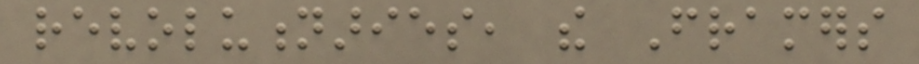revolutionaries, the Framers
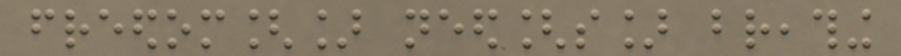freedom[] need[s] breathing
